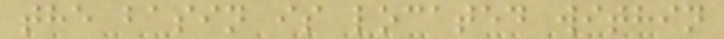the basin is located within
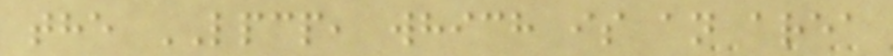the LPCP, which is an area
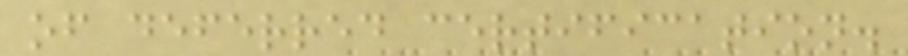of deferred certification.
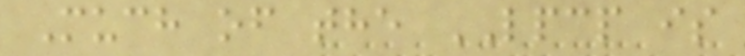Much of the LPCP is
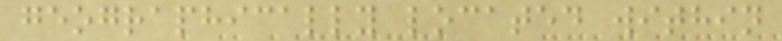geographically located within
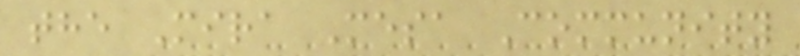the Mira Mesa Community
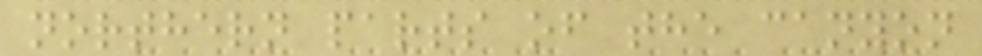northern parts of the canyon
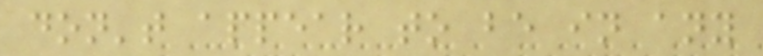don't appear to be in any
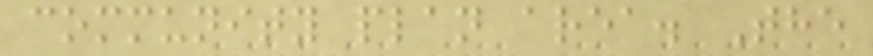community plan area. The
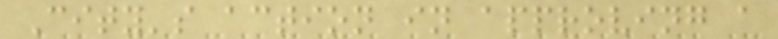City's action in approving a
